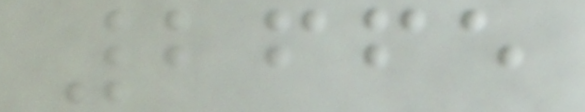2665
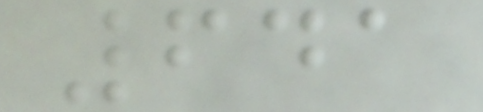641
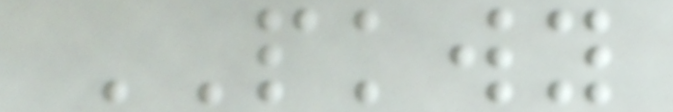PKWY
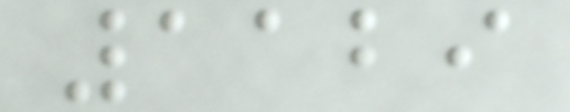1129
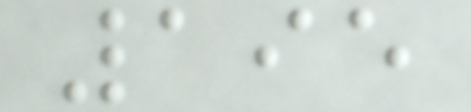195
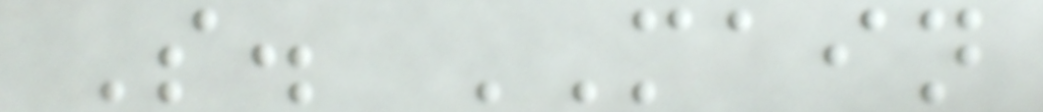S. MAIN
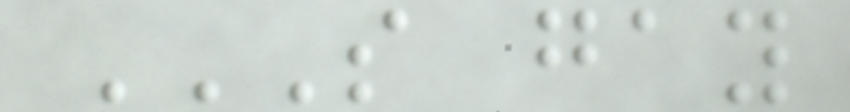S GAY
